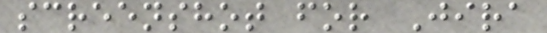screenshot for Jira
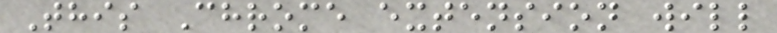This Chrome extension will
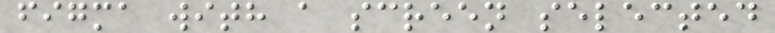figma with a screen selected
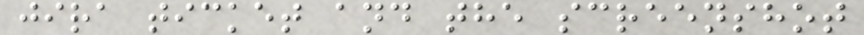jira ticket and the screenshot
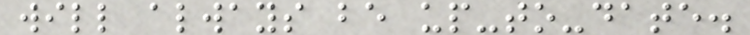will always be up-to-date.
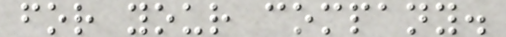for your company.
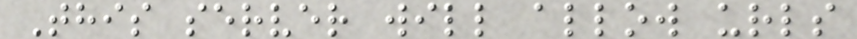This server will allow urls
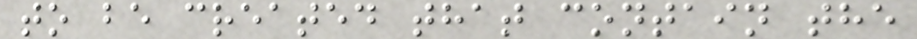to be created that contain the
